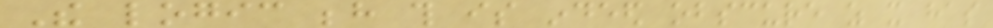The logic behind this is indeed obscure as it has
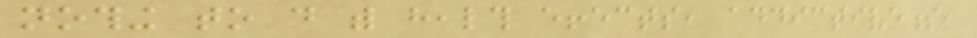nothing to do with health effects, addictiveness,
